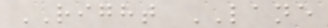RIGHT LANE
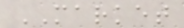MARKET
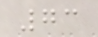73
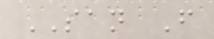SAN F
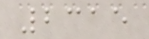2315
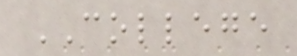COLLEGE
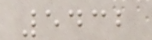5432
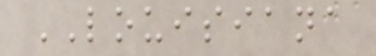LOUISIANA
